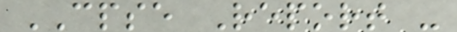CPSE Report -
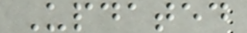Updated
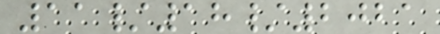11/18/2021
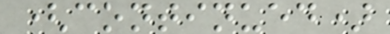(continued)
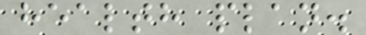health plan.
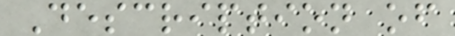Description of
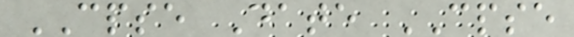CPSE Date CPSE
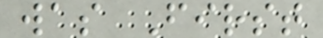was First
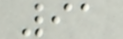91
